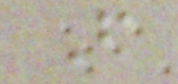F
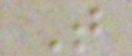T
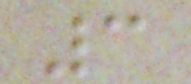3
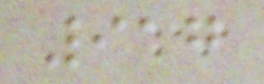917
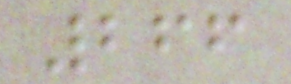266
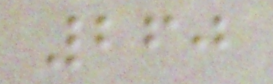260
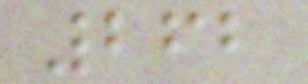262
